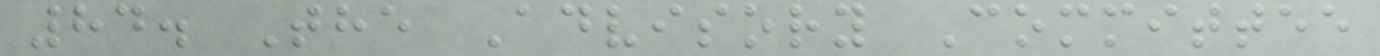84. The Advisory Committee
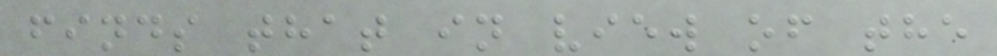finds that in view of the
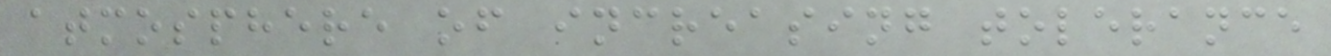atmosphere of increasing tolerance
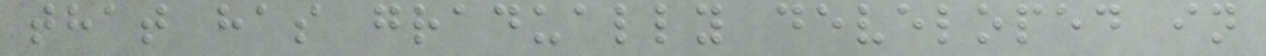that has gradually developed in
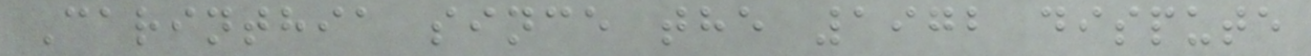Carinthia since the 1972 dispute
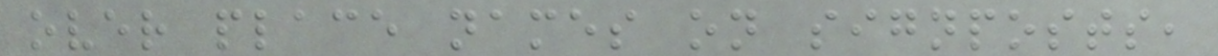over place names on signposts,
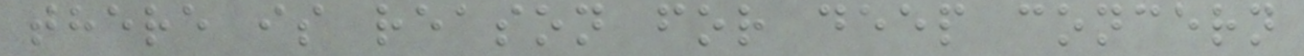there is reason for deep concern
